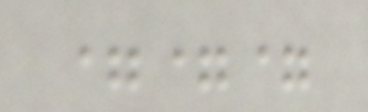===
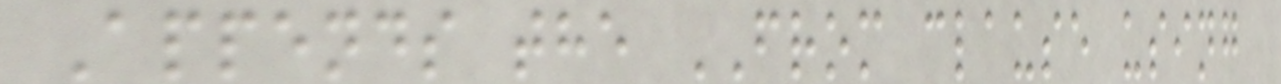Appends the FROM clause using
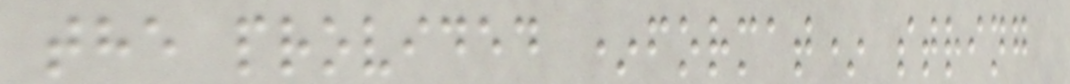the provided *format* string
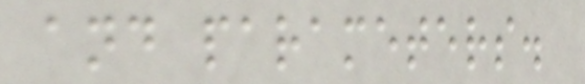and parameters.
